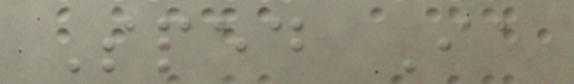Sped Ia
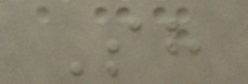Sh
